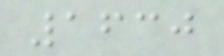1630
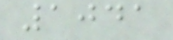1041
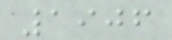1906
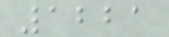1221
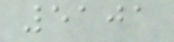5101
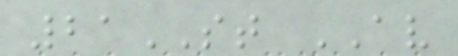21ST AV
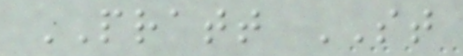PRATT ST
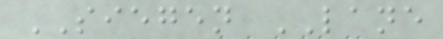SIEGEN LANE
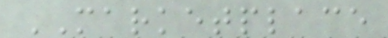MARKETPLACE
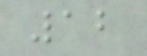12
